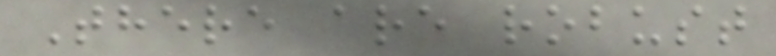There are robust
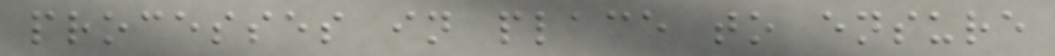processes in place to ensure
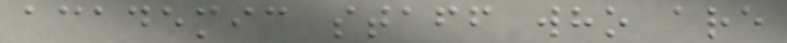academic staff who are
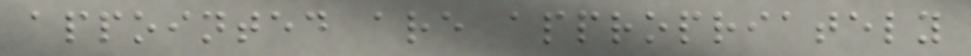appointed are appropriately
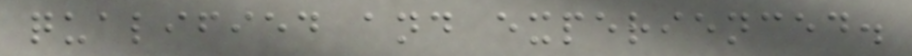qualified and experienced.
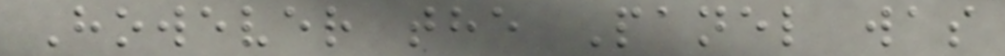However the Panel was
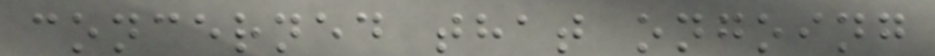concerned that ongoing
